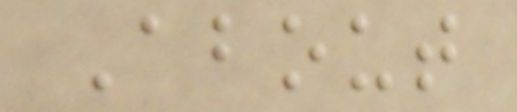About
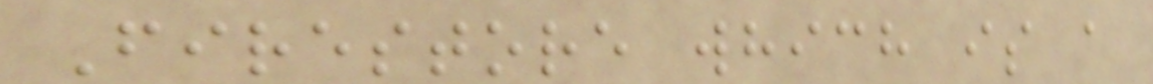Firestore which is a
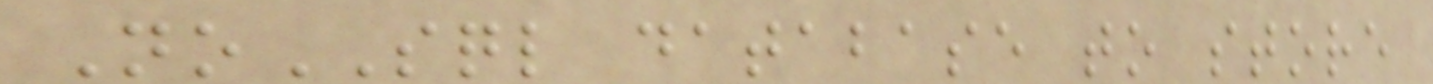NoSQL database to store
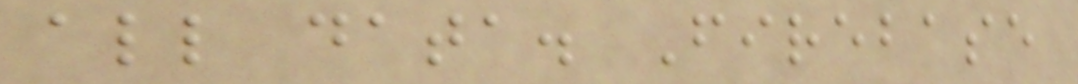all data. Firebase
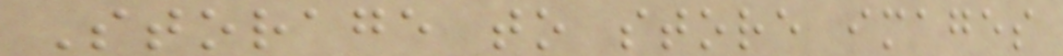Storage to store images
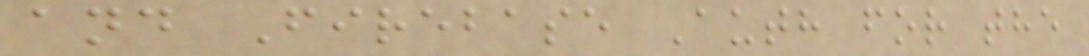and Firebase Auth for the
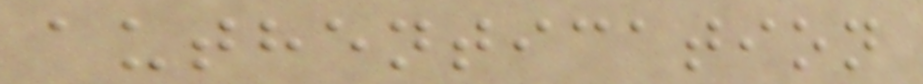authentication
